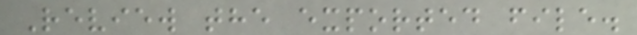Review the exported file.
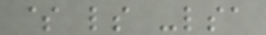$ ls -lsa
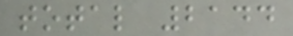total 2144
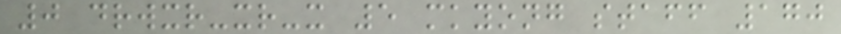0 drwxr-xr-x 5 mkyong staff 170
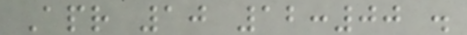Apr 10 12:00 .
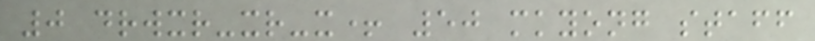0 drwxr-xr-x+ 50 mkyong staff
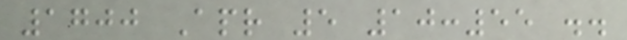1700 Apr 5 10:55 ..
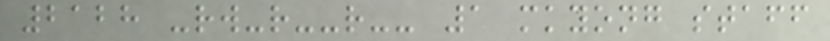2128 -rw-r--r-- 1 mkyong staff
